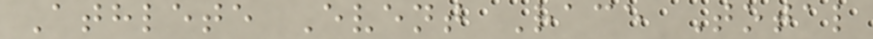Athlete Event Race Total
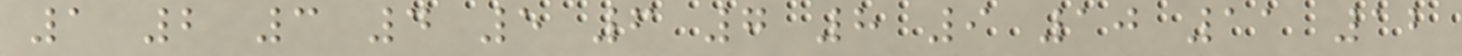1 2 3 4 5 6 7 8 9 10 11 12
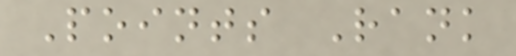Points Rank
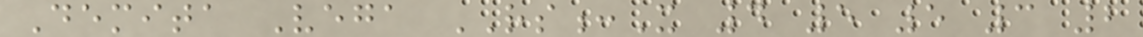Demita Vega RS:X 4 5 5 3 2
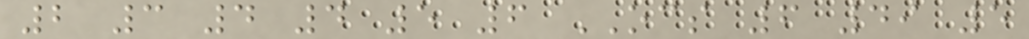2 3 4 4 5 6 OCS 6 49 5
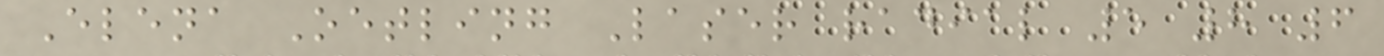Elena Oetling Laser radial 5 8 6
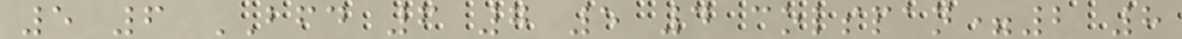5 6 BFD 6 7 5 4 colspan=2 8
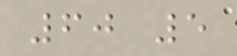60 5
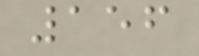156
